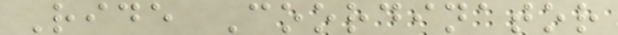Ride Coordinator
